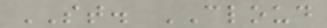ST. CLOUD
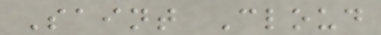Saint Cloud
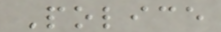Police
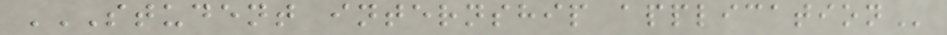STUDENT INTERNSHIP APPLICATION
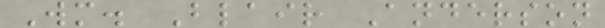Wm. Blair Anderson
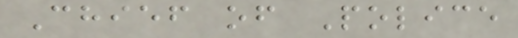Chief of Police
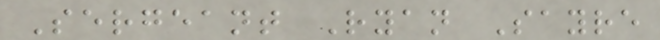Sergeant Ryan Sayre
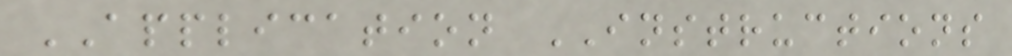APPLICATION INSTRUCTIONS
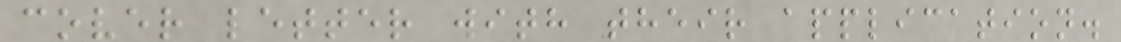cover letter with their application.
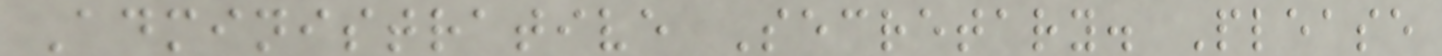Administrative Secretary. Please
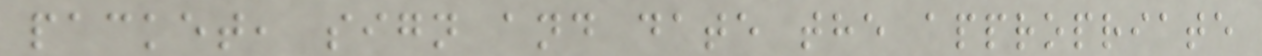packet, sign and date the appropriate
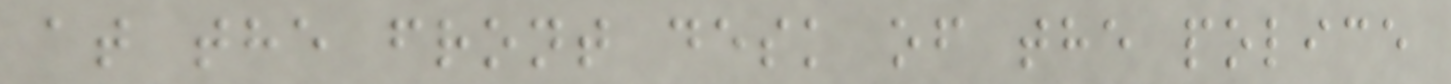at the front desk of the police
